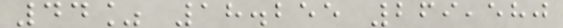44% 18.255 269,580
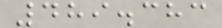489.383
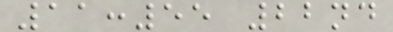11:55 22nd
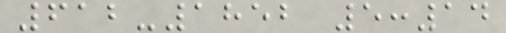612-1852 5:14
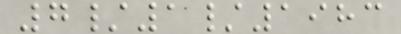7/1/1983
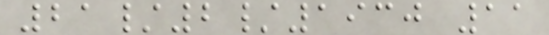21/2/1930 11
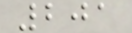201
